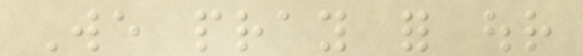We pray for our
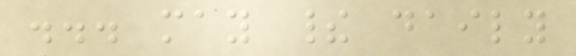... may their daily
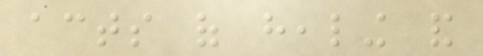acts of healing and
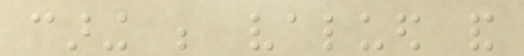caring be valued and
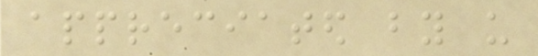appreciated by us
